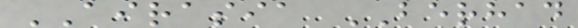AIRASIA BERHAD
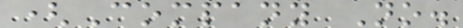(Company No.
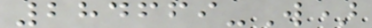284669-W)
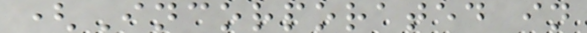(Incorporated in
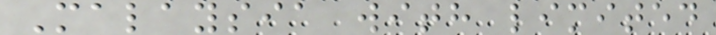Malaysia with limited
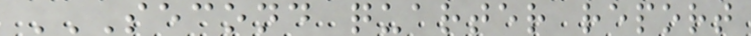SECOND QUARTER REPORT
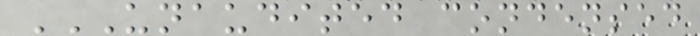UNAUDITED CONDENSED
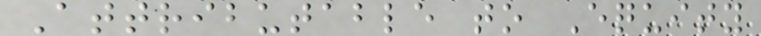Attributable to Equity
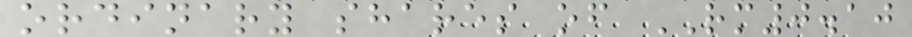ordinary shares of RM0.10
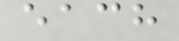each
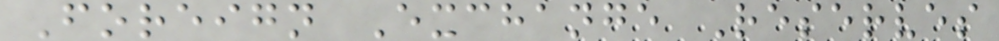Foreign Exchange Reserves
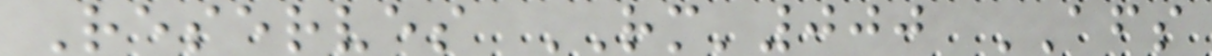Reserves RM'000 AFS
